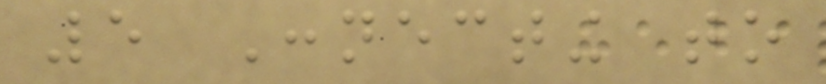5 Connecting to
